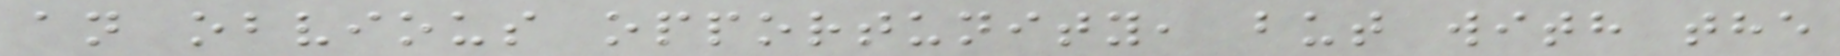an obvious opportunity, but with the
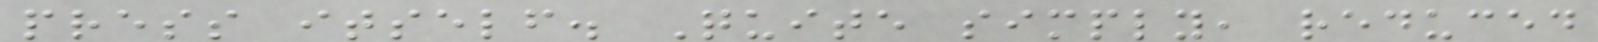press itself. Quite simply, reduced
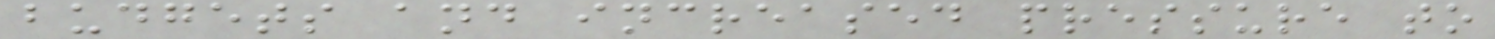budgets and increased pressure to
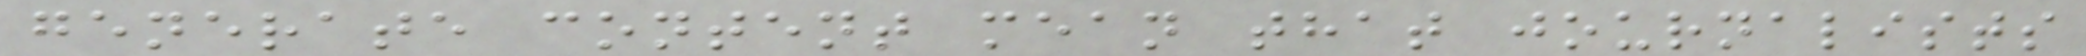generate content mean that journalists
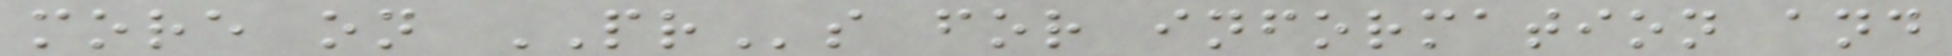more on PRs for information and
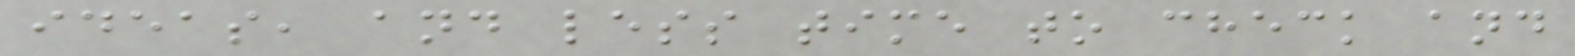ideas, and less time to check and
